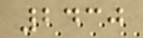2430
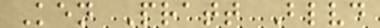Ken Pratt Blvd
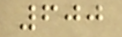600
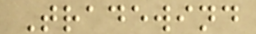Tradewind
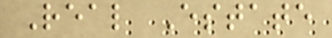Real Estate
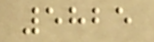5825
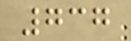737
